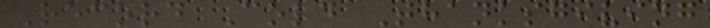Record Cold Thanksgiving
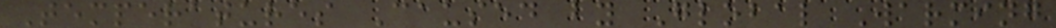Temperatures Caused by Global Warming
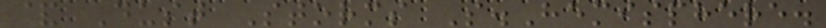& Dust Storms S.Hemisphere.
